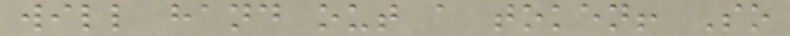will hand out a token! So
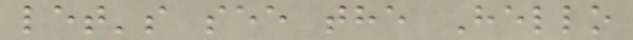let's see the Hello
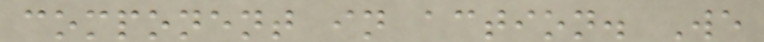component in action. We
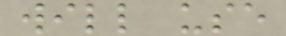will use
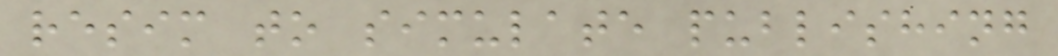resim to simulate publishing
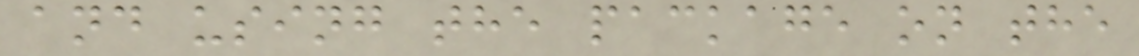and using the package on the
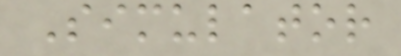Simulator
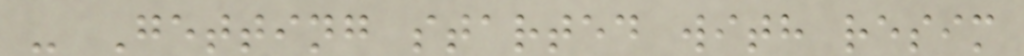- Getting started with resim
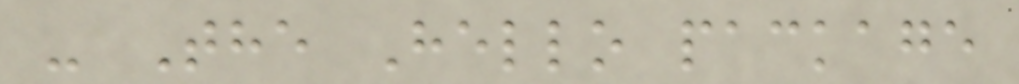- The Hello package
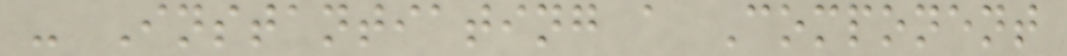- Instantiating a Component
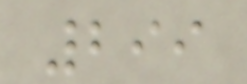299
